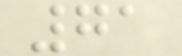71
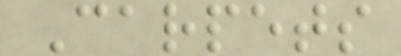Carpets
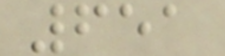651
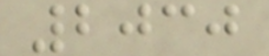2030
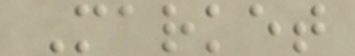Market
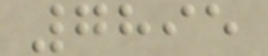7895
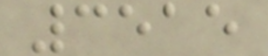3515
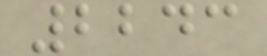2243
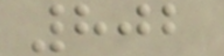802
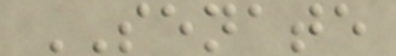SENATE
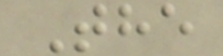The
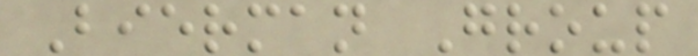Bierman Group
